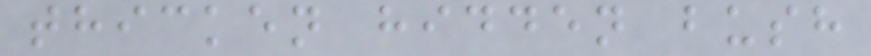thicken hidden bush
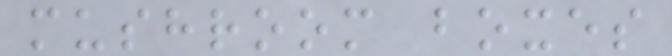mushroom boxes
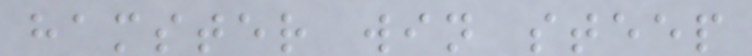hamster win steep
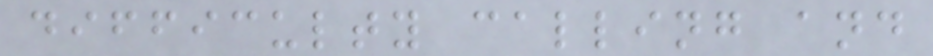difficulty calling and
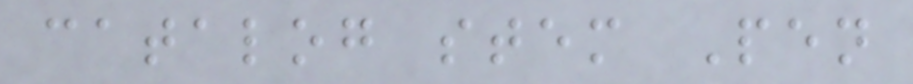catalog stem Pen
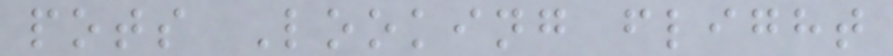pots Looking flight
